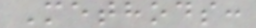Methods:
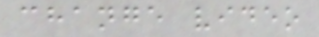change video
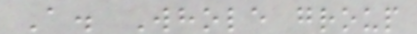A. Whole group
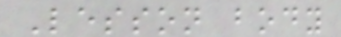Lesson body
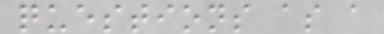questions as a
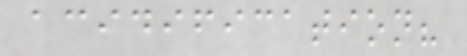acidification?
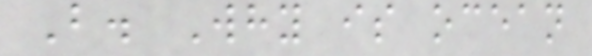B. Why is ocean
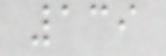139
